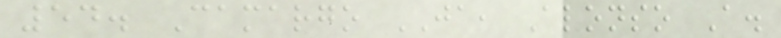54. Camargo JA, Alonso A.
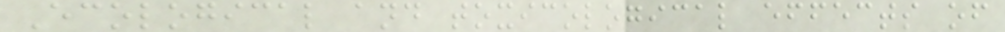Ecological and toxicological effects of
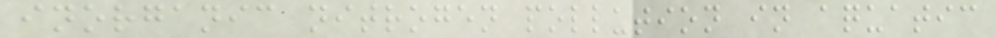inorganic nitrogen pollution in aquatic
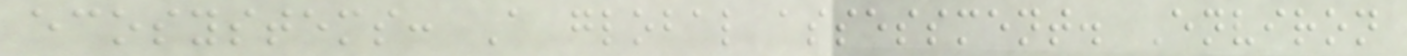ecosystems: A global assessment. Environ
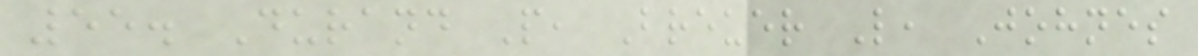55. Durand P, Breuer L, Johnes
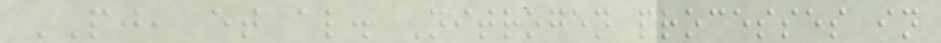PJ, et al. Nitrogen processes in
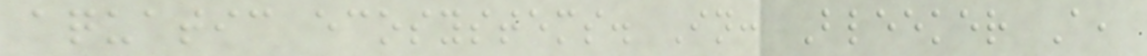aquatic ecosystems. In: Bleeker A,
